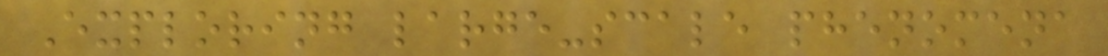Exploring large-scale phenomena
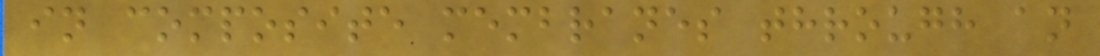in composite membranes through an
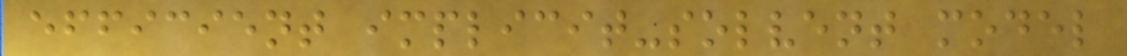efficient implicit-solvent model
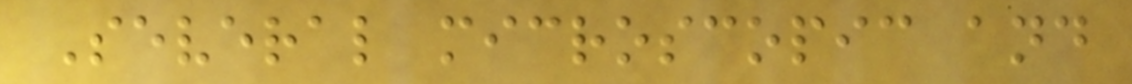Several microscopic and
